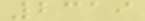2319
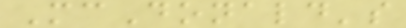McDonald's
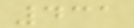431
